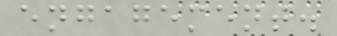engagement.
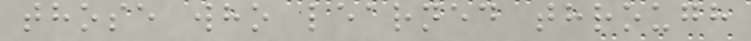those who learned through
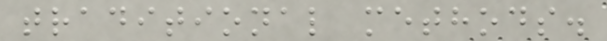traditional methods.
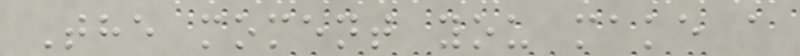The moment you make a
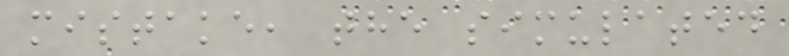mistake, the simulated
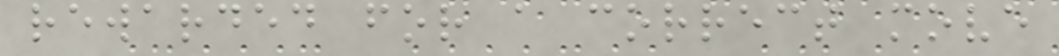rewarded for a correct move
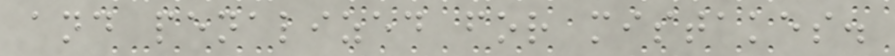and penalized for mistakes.
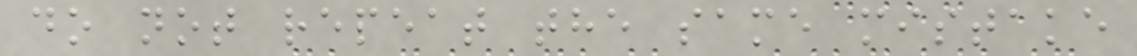do not repeat the same mistake
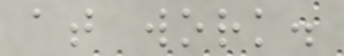at work.
